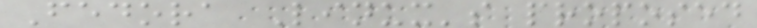Fedora Linux's proposed
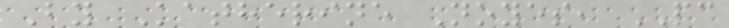By Katherine Noyes, PC
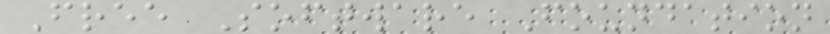Free Software Foundation
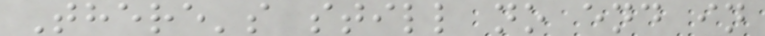There's still no end in
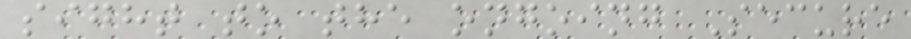sight to the ongoing Secure
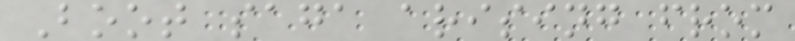Boot saga arising from
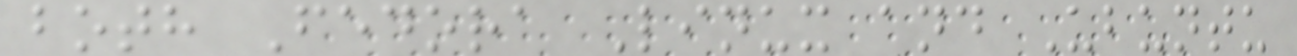both Fedora Linux and Ubuntu
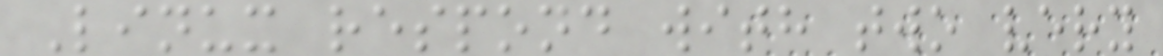Linux respond with two very
